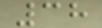38
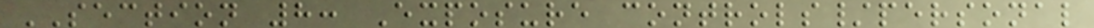SECTION 8: Exposure controls/personal
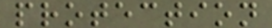protection
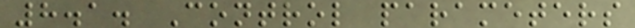8.1. Control parameters
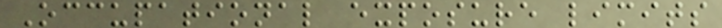Occupational exposure limits
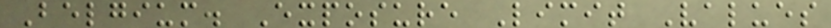Belgium. Exposure Limit Values
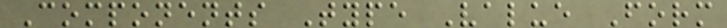Components Type Value Form
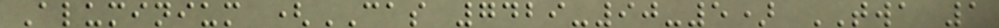Aluminium (CAS 7429-90-5) TWA 1
